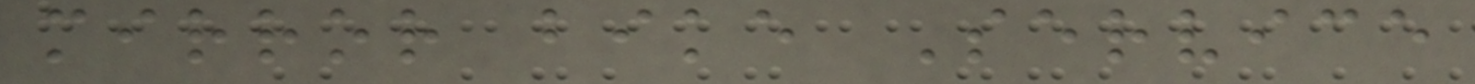mirror bike Service
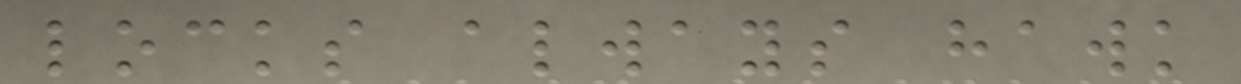locks always hawk
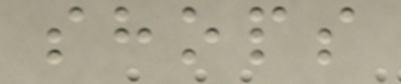shops
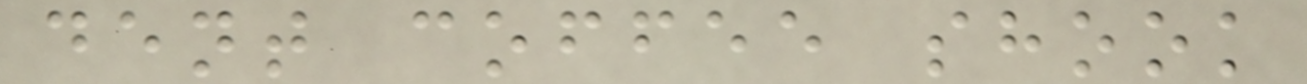dent coffee shook
